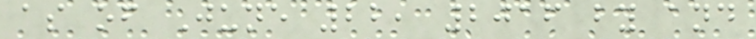as of June 22, 2016 by and
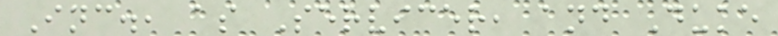Inc., as Servicer, and Duke
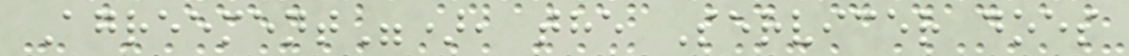Agreement"), the Servicer does
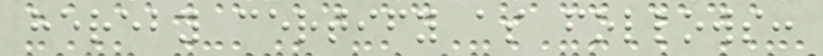hereby certify as follows:
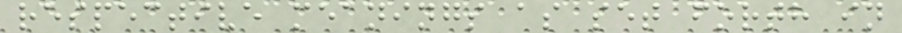respective meanings as set forth in
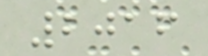2016
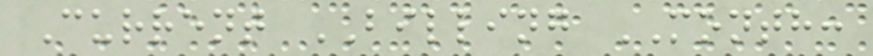Current BILLING MONTH:
